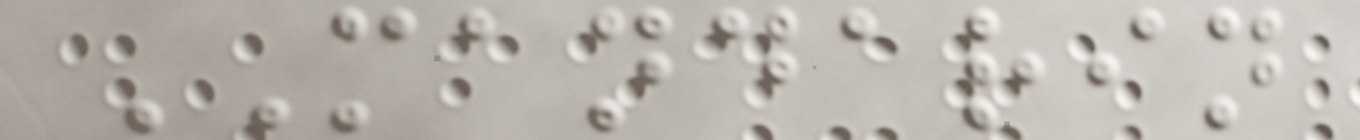MANDARIN
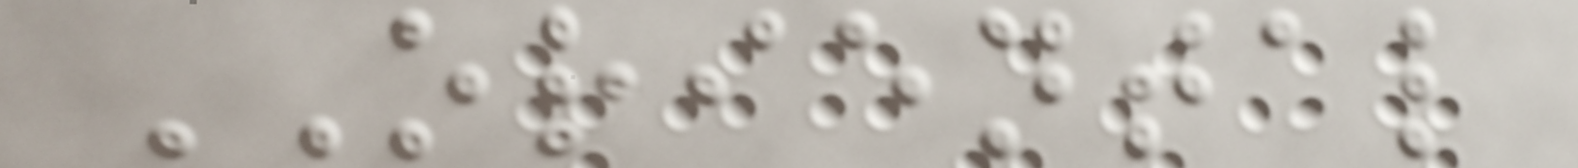ORIENTAL
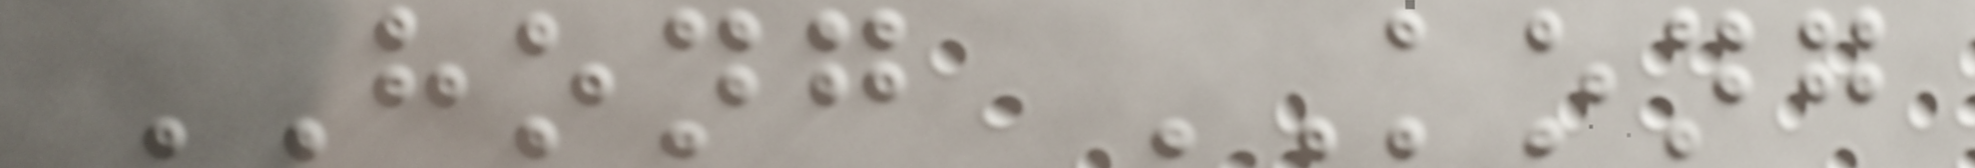HONG KONG
